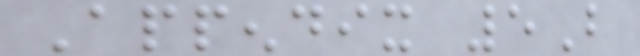Appendix 5B
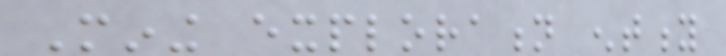Mining exploration entity
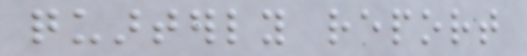quarterly report
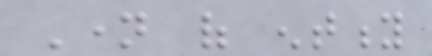Name of entity
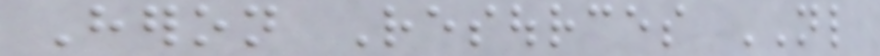Heron Resources NL
